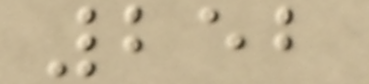252
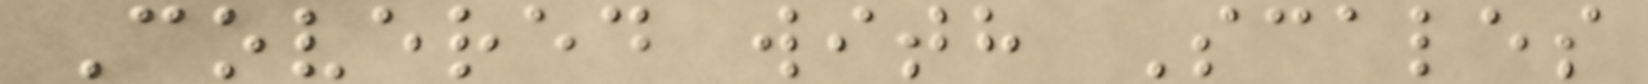Covered with Scales
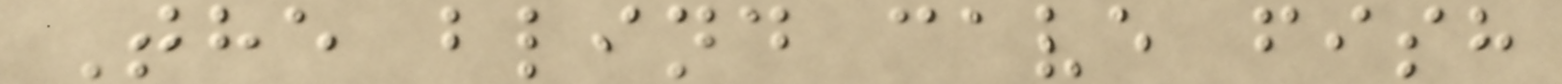The blind cave fish
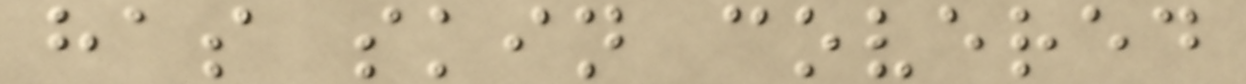has skin covered
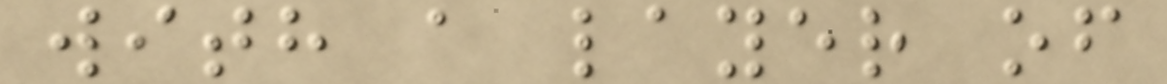with a layer of
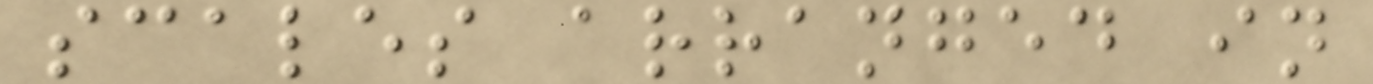scales arranged in
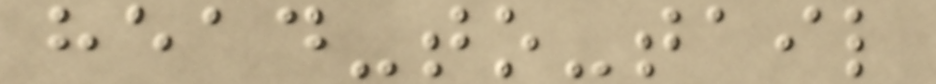head-to-tail
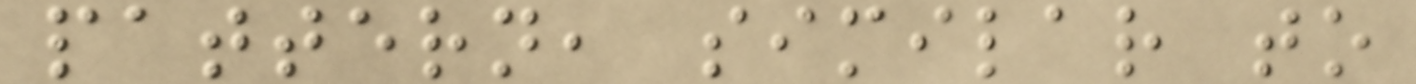pattern, similar to
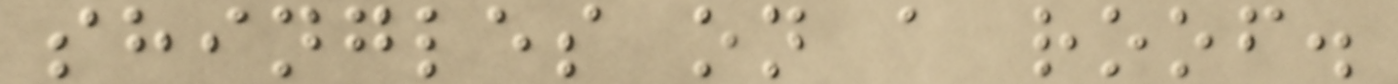shingles on a roof.
